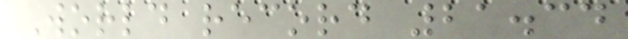World record 21.34
